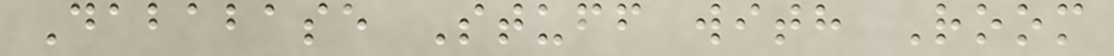Dababase Stuff with Room
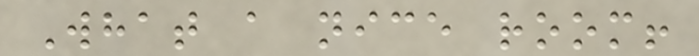What a nice room!
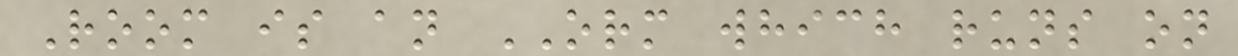Room is an ORM which runs on
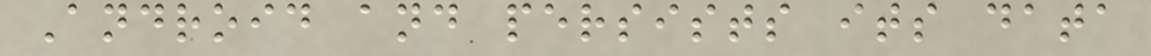Android and persists its data
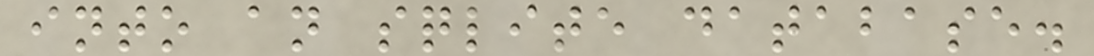into an sqlite database.
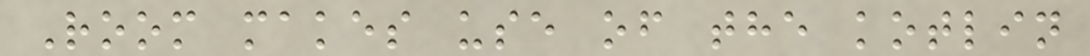Room makes use of the kotlin
